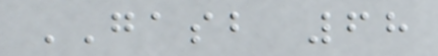GASB 68
